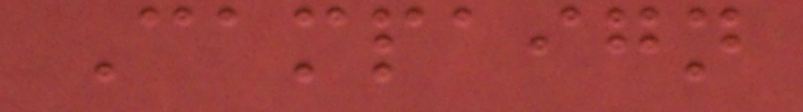Campaign
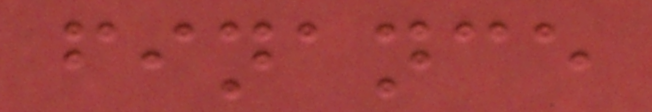finance
